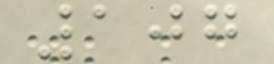107
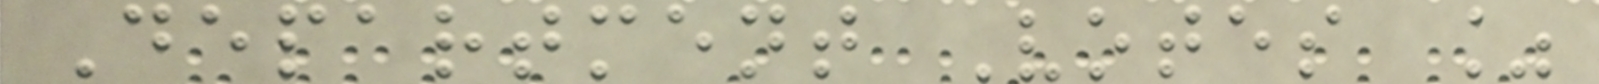Department Votes %
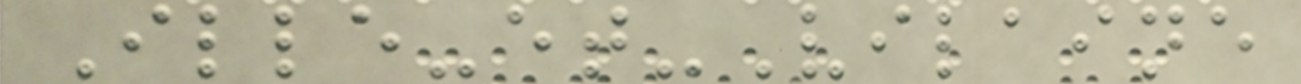Ille-et-Vilaine
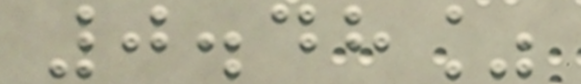0.48%
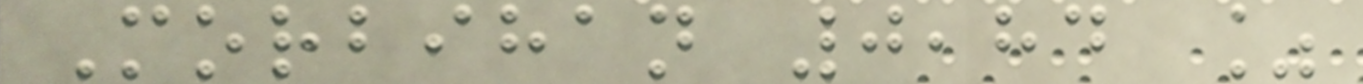Morbihan 0,84 %
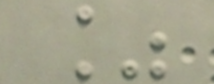%
